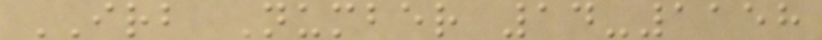IRB Number 14-1158
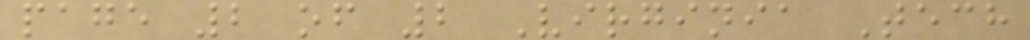page 2 of 2 Virginia Tech
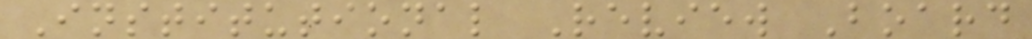Institutional Review Board
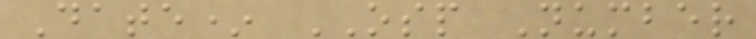Date* OSP Number
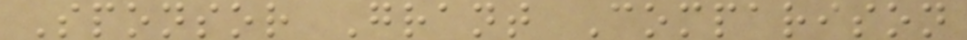Sponsor Grant Comparison
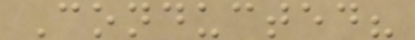Conducted?
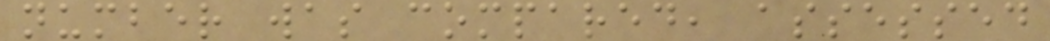number was compared, assessed
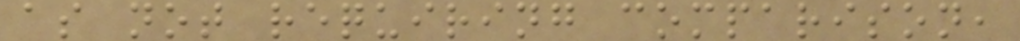as not requiring comparison,
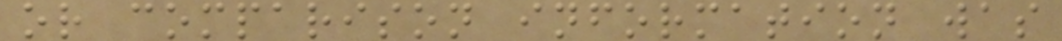or comparison information was
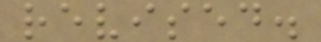revised.
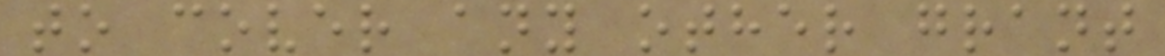to cover any other grant
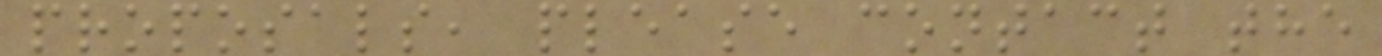proposals, please contact the
